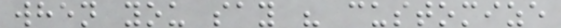when you say " customize
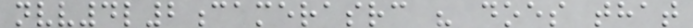nvv4l2camerasrc " does that
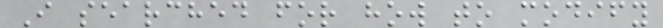I searched for how to modify
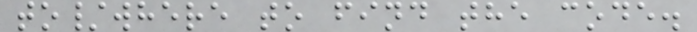to/where to find the code.
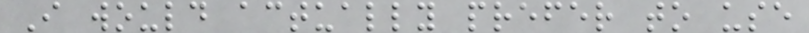I would actually prefer to use
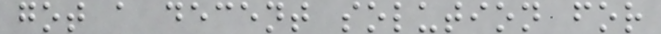got a decent solution for
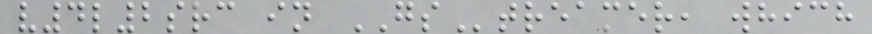v4l2src in GStreamer, which
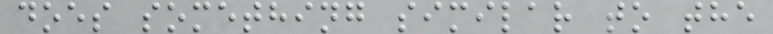does something similar to the
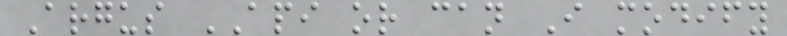Argus API or can I modify
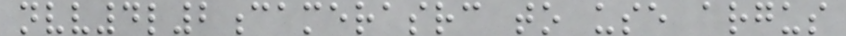nvv4l2camerasrc to use argus
